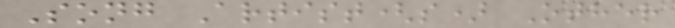Song Artist(s) Other
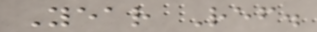Year Ref.
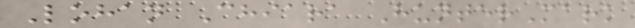Lohan Chiara HunterMark
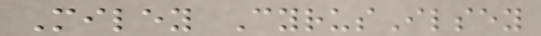Miley CyrusIlsey
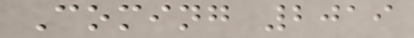Coming 2019
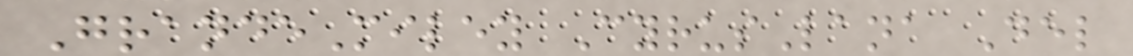GrandeMiley CyrusLana Del
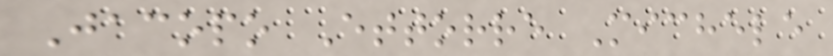Jacopo Ettorre Michele
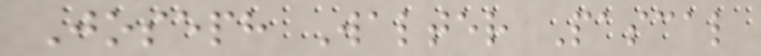Joseph Walter Pascal
